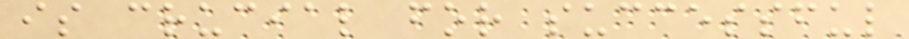is crucial for successful
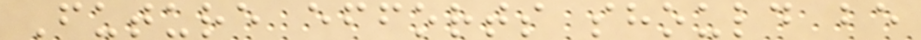Future efforts should be
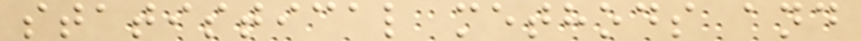statistical methods and
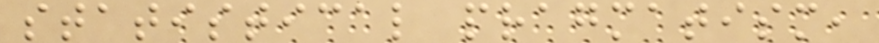statistical pragmatism,
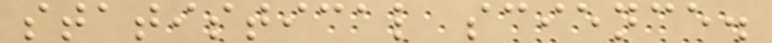statistical science.
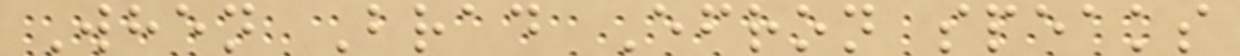When Brad Efron speaks
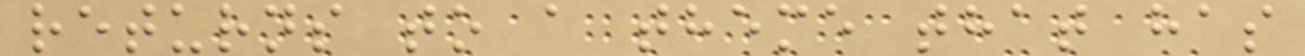returns to a theme that has
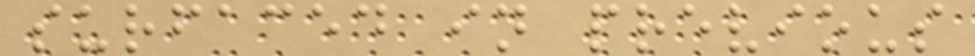surfaced in previous
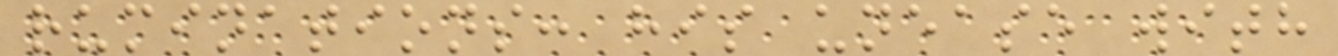ruminations: his unease with
